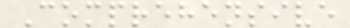Comprehensive
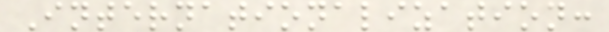Internationalization:
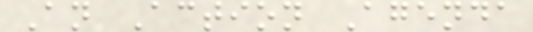An Action Agenda
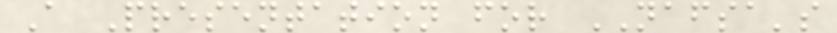A Presentation for NAFSA's
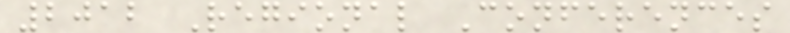2012 Regional Conferences
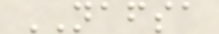NAFSA
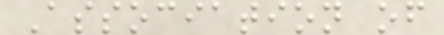Association of
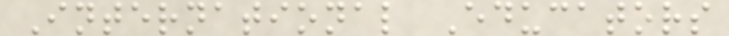International Educators
